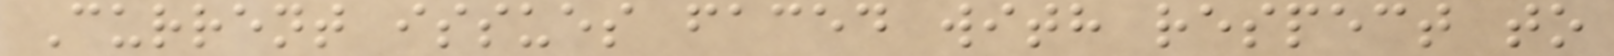Current issues faced with respect to
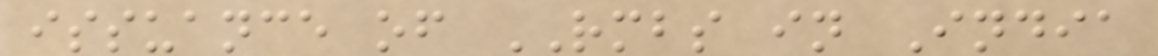issuance of RMBS in India
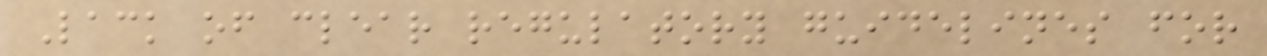Lack of clear regulatory guidelines for
